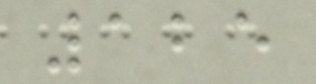125
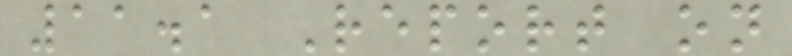11.1 Report on
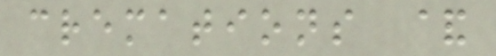cremations &
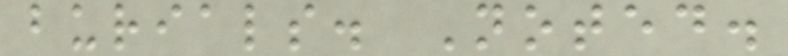burials. Noted.
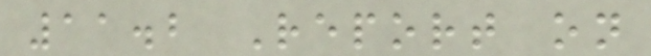11.2 Report on
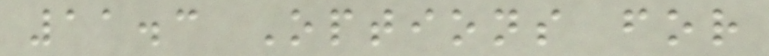11.3 Options for
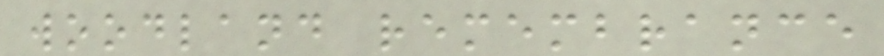woodland remembrance
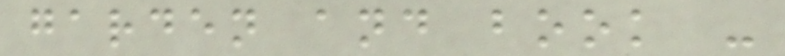garden and book -
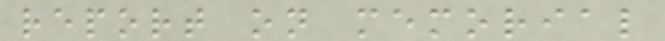report on memorial
